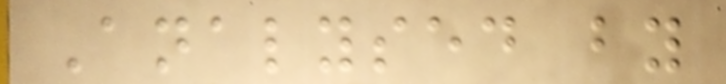Analysed by
